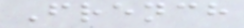French
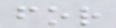for
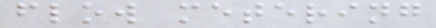flow metering
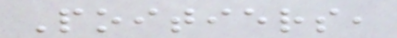Poitiers,
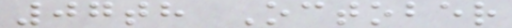07th October
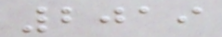2019
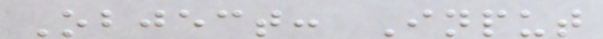Object: Input
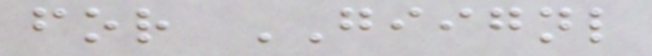for GIIGNL
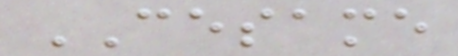CESAME
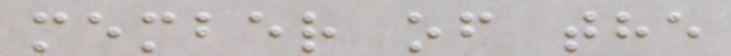member of the
